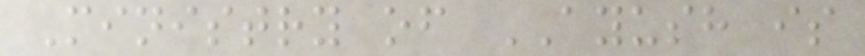Ministry of AYUSH is
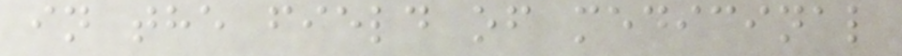in the field of medicinal
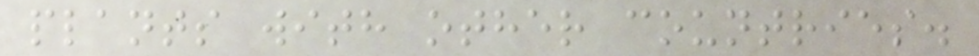plants with other countries.
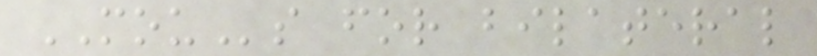MOUs for bilateral
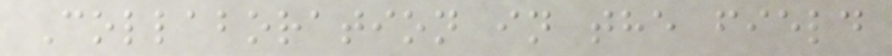Collaboration in the field
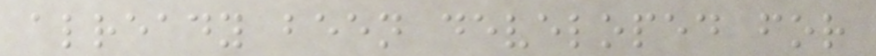already been developed for
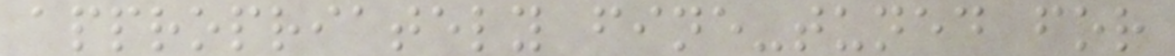appropriately fine-tuned for
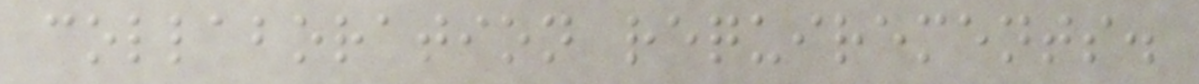collaboration requirements.
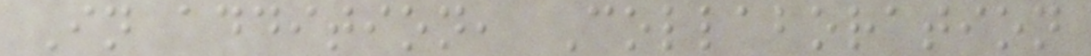In addition, Collaboration
